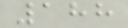188
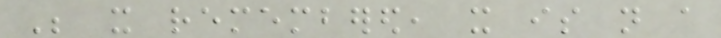Be it remembered, it is not a
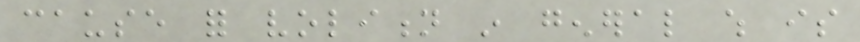cause for volition in general which is
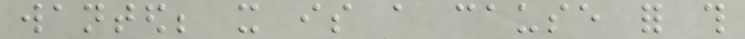wanted; it is a cause for this
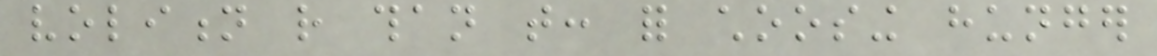volition rather than that: for choosing hunger
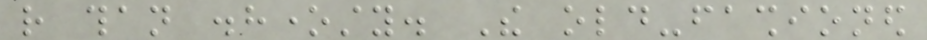rather than dishonesty. The old-fashioned
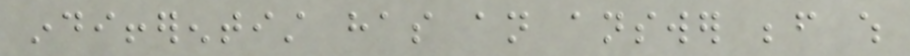indifferentist has an answer before which
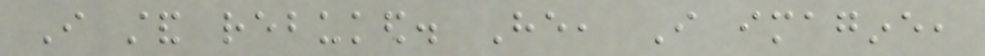I stand rebuked. He, I imagine,
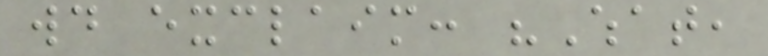would exclaim: "What,
